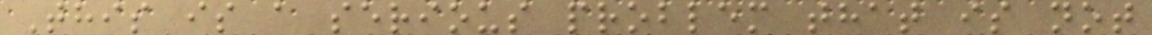This is a serious problem that is not
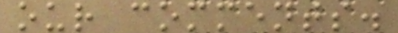our comments.
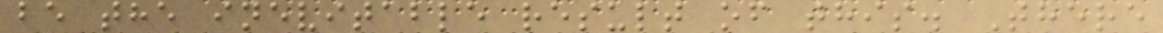be the inevitable result of this. There
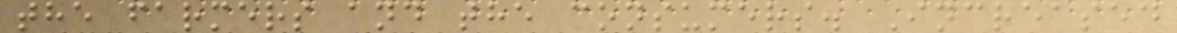the farmers and the consumers. Increased
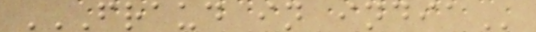FRAUD IN INDIA
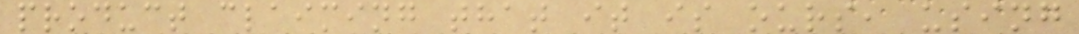product claiming that it is ours, using
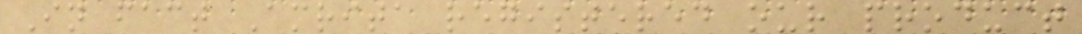In fact Amrita registered our product
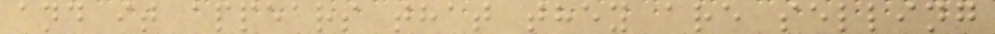and it appears that they are selling
